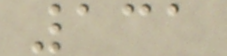131
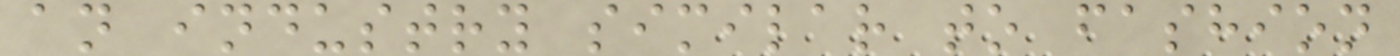an industry similar to fashion
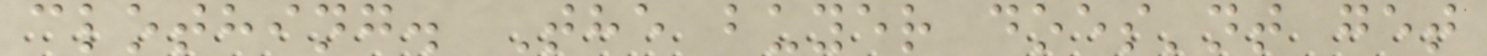clothing. The buyer does'nt get
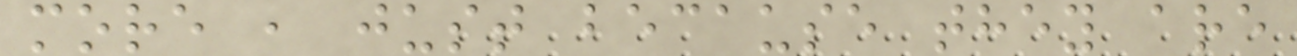more , just because they are
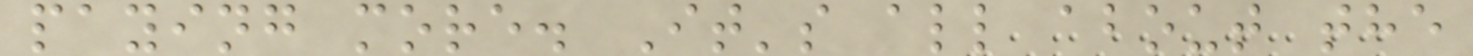paying more. It's all about the
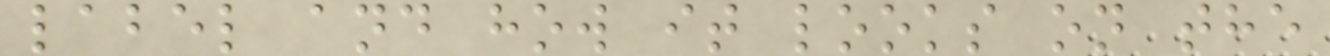label and how it looks on the
